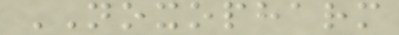NOXOPHARM
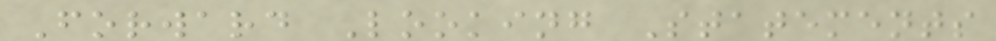Forward Looking Statements
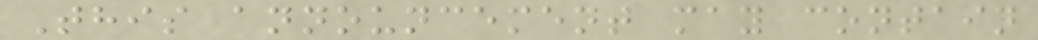This announcement may contain
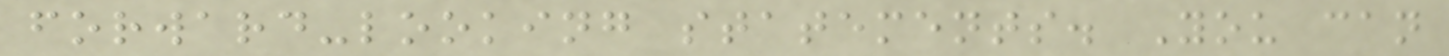forward-looking statements. You can
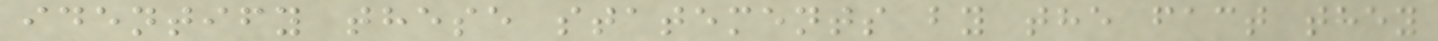identify these statements by the fact they
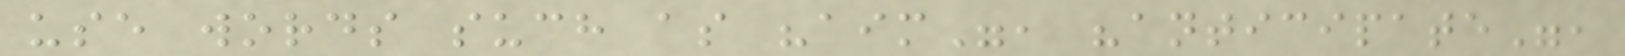use words such as "aim", "anticipate",
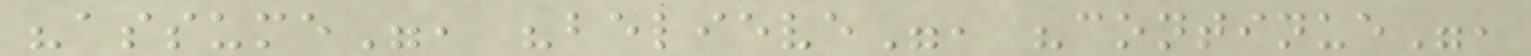"assume", "believe", "continue",
